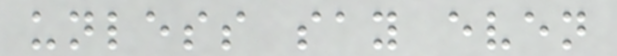unless say even
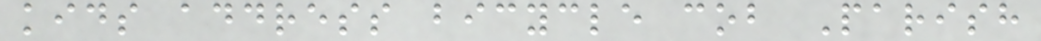kids address bicycle cob Parish
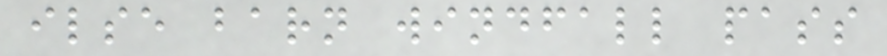ilse barn windfall pass
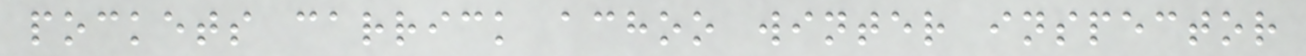pockets carrick achoo winter inspector
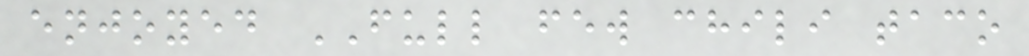enjoyed FULL few chili taco
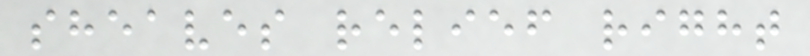sheaves relief right
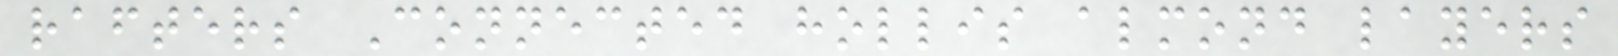rafters Connected hollis almond layers
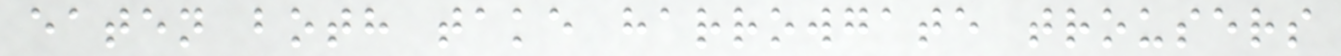eaten both take harrowgate trousers
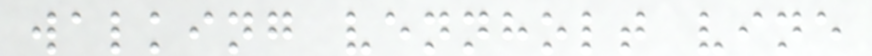walking vennholt vine
